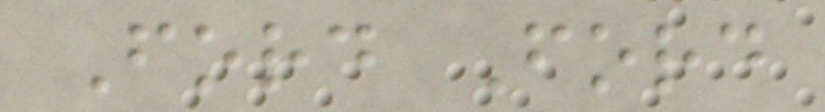Ford Ford
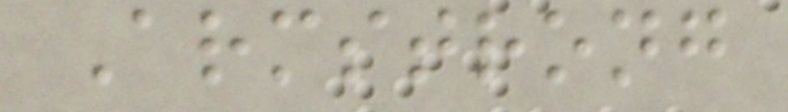Armstrong
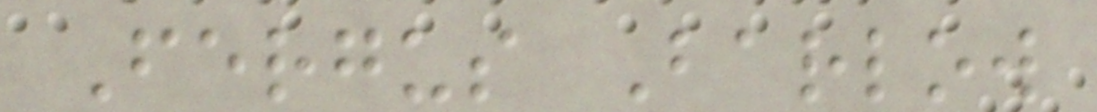Fergus Barlow
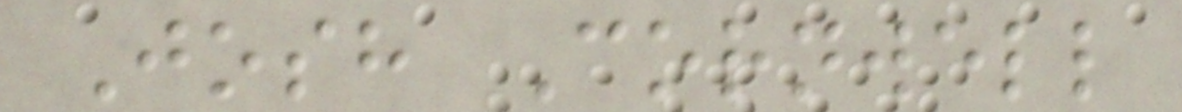Josh Cornwell
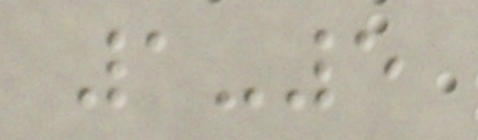1-5
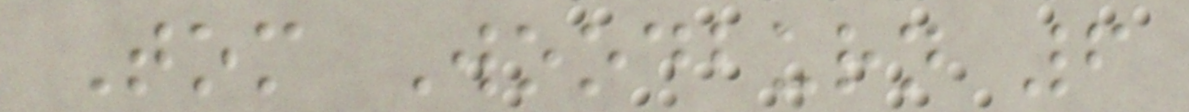Tom Woodburn 6
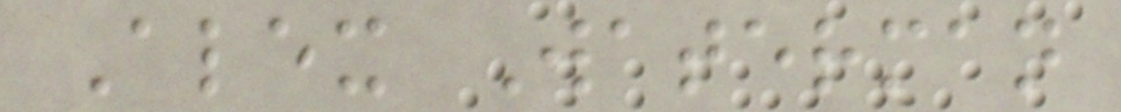Alex Waterman
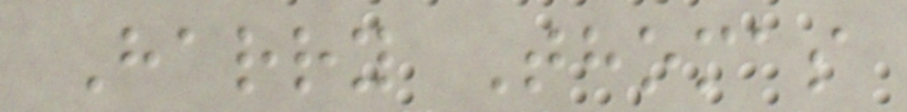Harry Thomas
